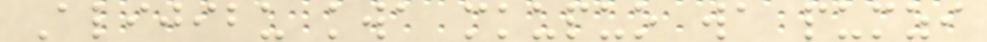Alijibu kwa mkupuo wa pumzi
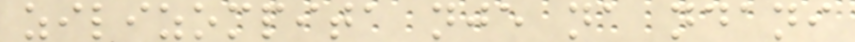zilizompita nje na ndani
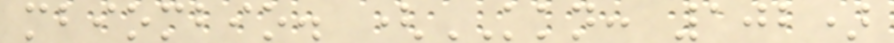mbiombio. (KKN: 102)
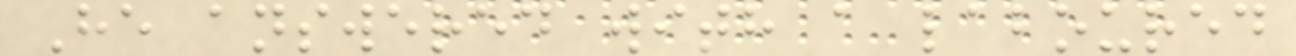He answered with a laboured
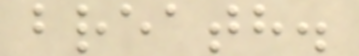breath.
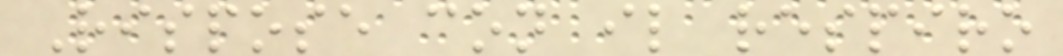Rispose con il respiro
